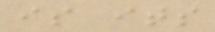is its
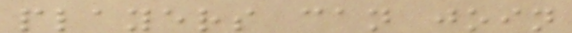players can join
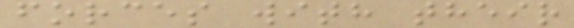forces with their
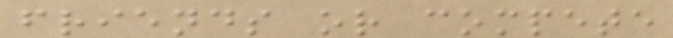friends or compete
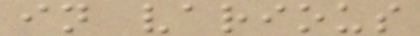in various
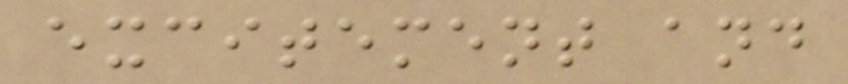excitement and
